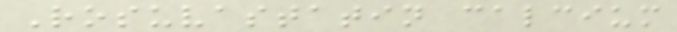Rosuvastatin calcium
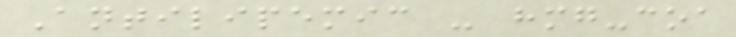Antilipemic - hmg-coa
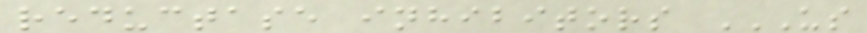reductase inhibitors US
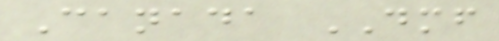Canada DMF
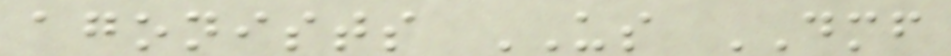agonists US DMF
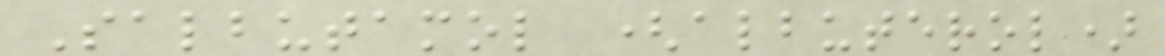Salbutamol (albuterol)
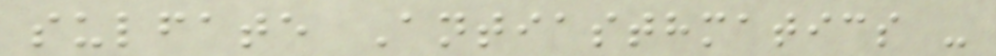sulfate Antiasthmatics -
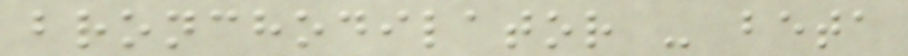bronchodilator - beta
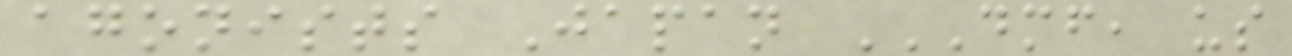agonists Japan DMF, US
